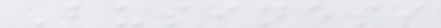Business
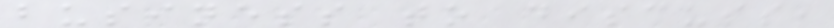business to discuss,
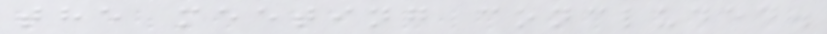the meeting concluded.
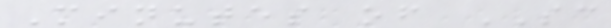Minutes of SC
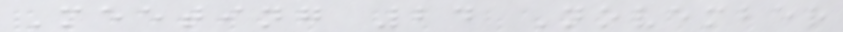Meeting 24 November
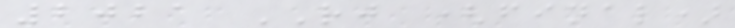2021 RJ (final)
